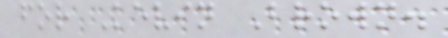for Kevin Brown.
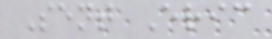Sent Eric
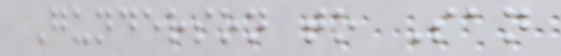Gunderson to San
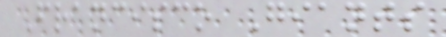Francisco Giants
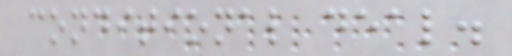conditional deal.
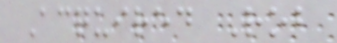Acquired Rob
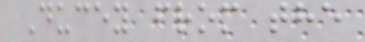Ducey from the
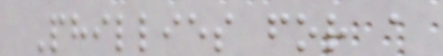Phillies for a
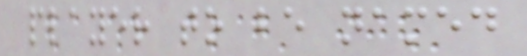player to be named
